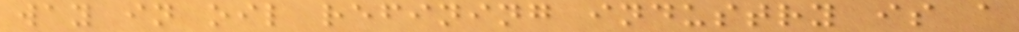way in oil refining industry is a
